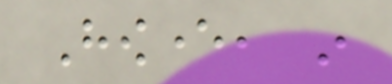However, in
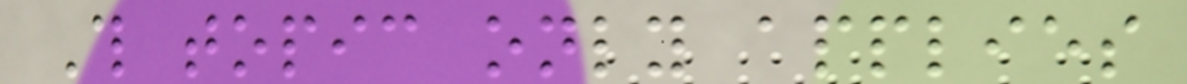This topic only applies
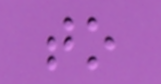to
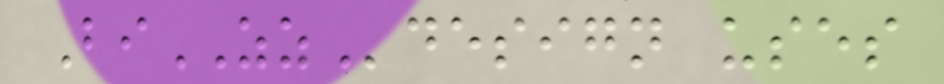BiZZdesign uses
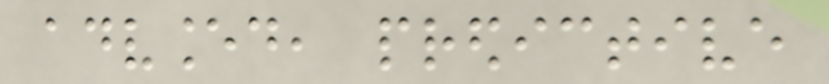advanced, predictive
